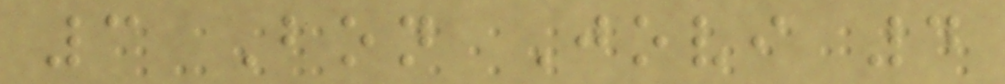3 Bon Jovi 4
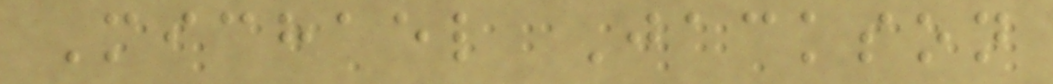Michael Jackson
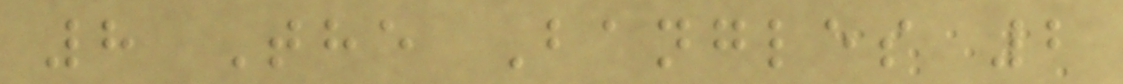8 The Bangles 2
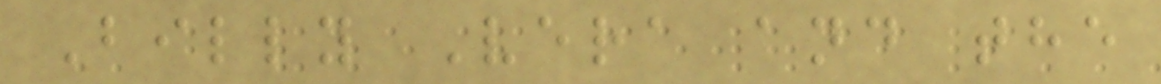Billy Vera and the
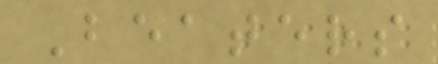Beaters
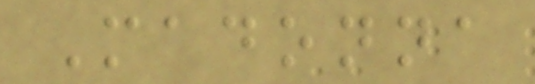Madonna
